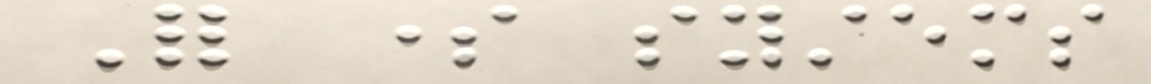For some systems
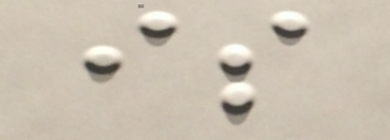is
